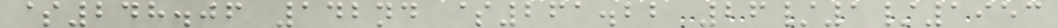$248.06 142nd $261.22 26/1/1953
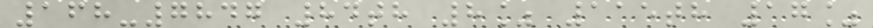168-7847 84th 8% 115th 17%
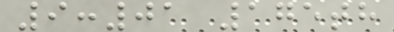9:01 175th
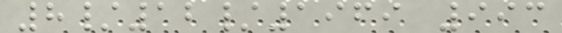8/12/1969 993
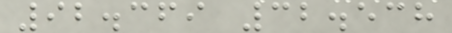92.369 32.538
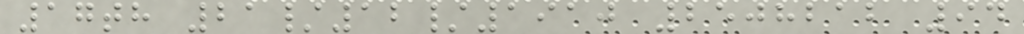17th 21/12/1910 2508212 94
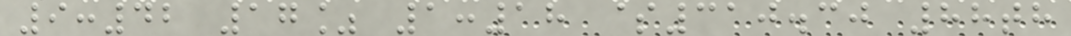9:42 17% 1:18 $310.30 88th
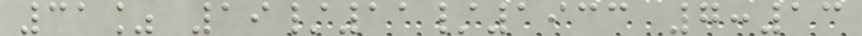31% 19/11/1933 7:13
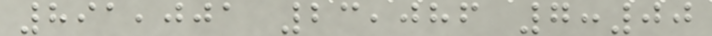891,001 23,086 7:00
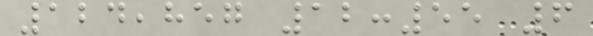124,857 12:55 6
